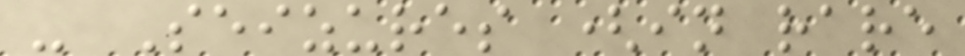- Seizures (in rare
